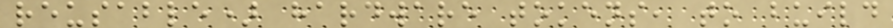reusable) hardware tokens, to build
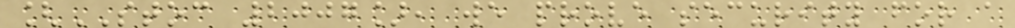[STOC 2007], we prove security for a
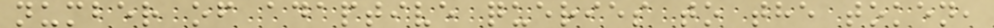number of adaptive queries to the token,
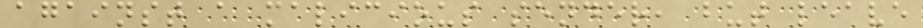against a malicious sender, but leave
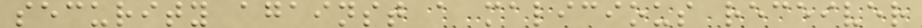security against a malicious receiver
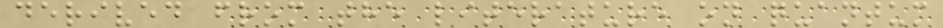derived from the literature on quantum
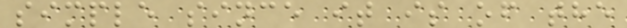simple since it is of the
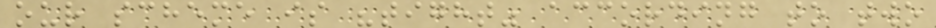our scheme is "tight" according to two
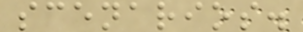scenarios.
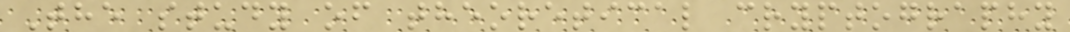The study of theoretical cryptography
